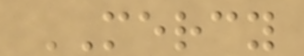MERCY
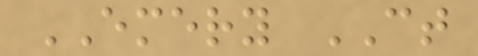EMERY CT
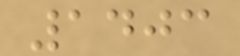1403
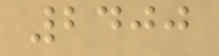2400
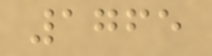1765
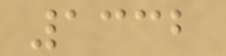1332
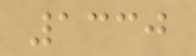1330
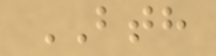BTH
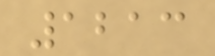1213
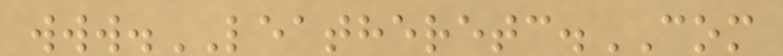www.LEATHERETC.COM
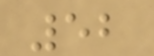52
